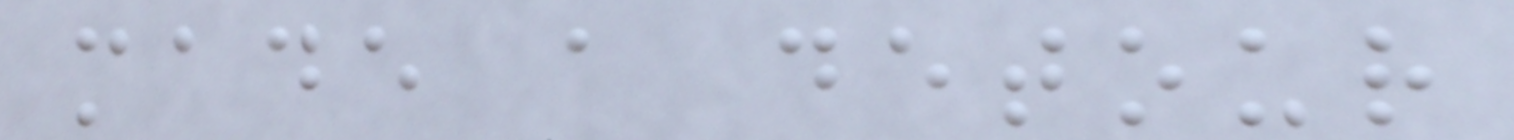made a detour
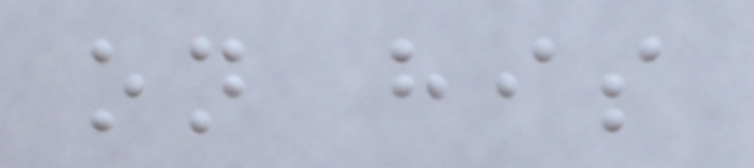on his
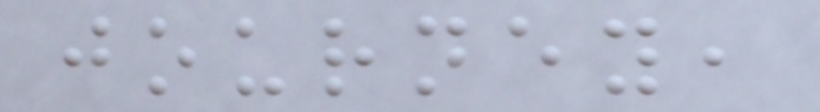journey,
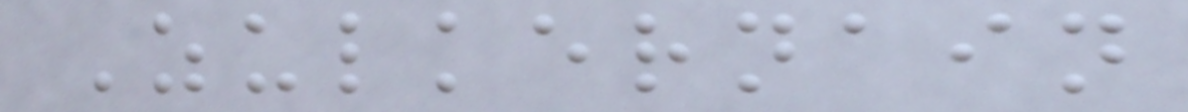Zulkernain
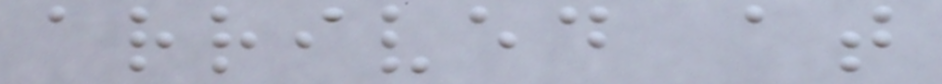arrived at
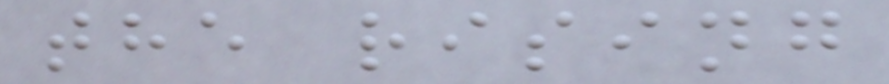the rising
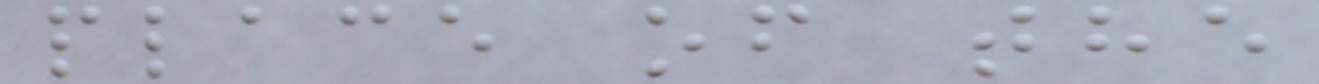place of the
